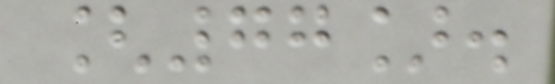[77].
